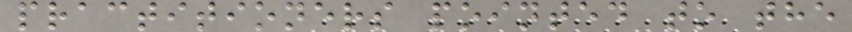practitioners pointed to the
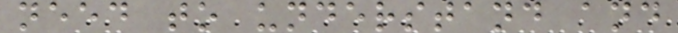need to understand and
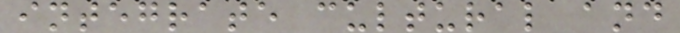integrate cultural and
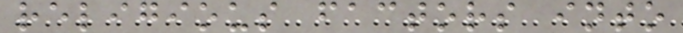religious factors into
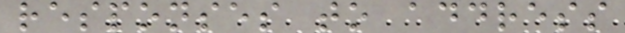responses to address
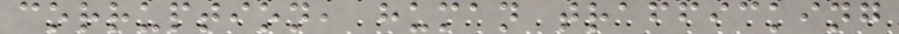corruption, human trafficking
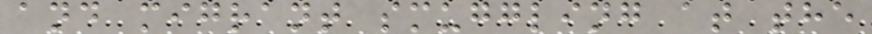and migrant smuggling at the
